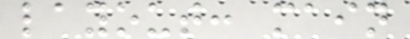layout: main
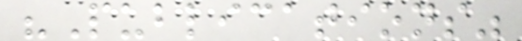"Publications"
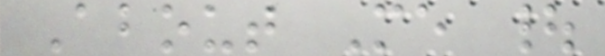About Me |
